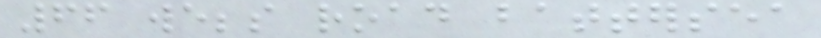66 webbs road battersea
